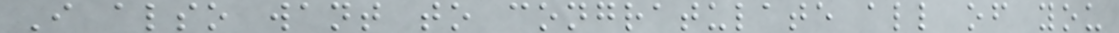I also want to congratulate all of you
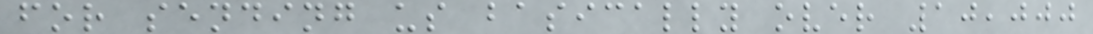for sending us basically over 10,000
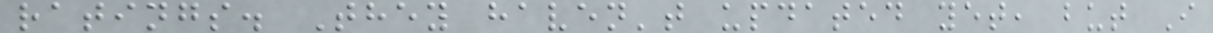ratings. They haven't updated yet, but I
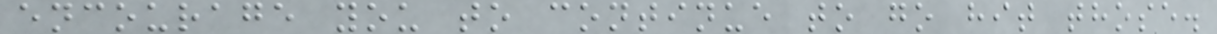encourage you to continue to go hit those.
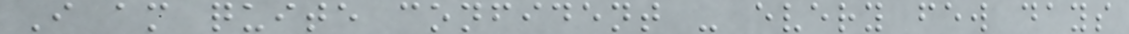I am quite confident - every few days
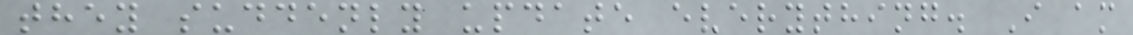they suddenly update everything. I am
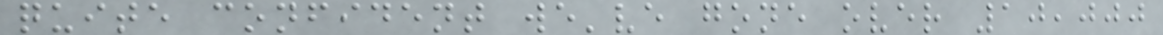quite confident we've gone over 10,000
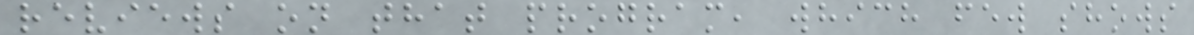reviews on that program, which few shows
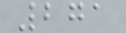271
